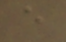e
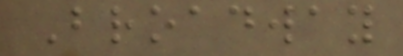Broadway
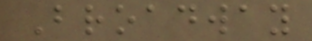Broadway
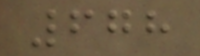678
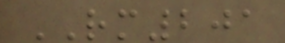RM201
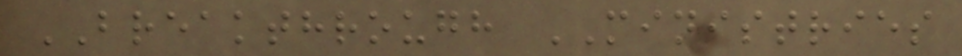BREAKTHROUGH MINISTRIES
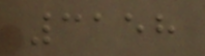3158
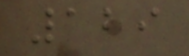129
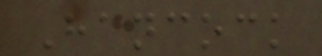Hancock
